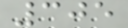305
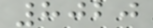8020
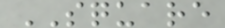SQUARE
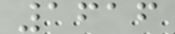1616
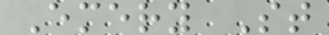Emery St
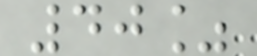40%
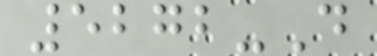5272-D
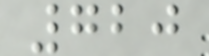720
